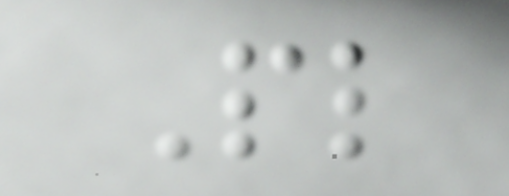Pl
